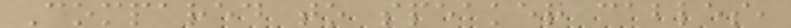Compared to speaker cables,
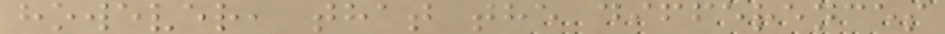however, that the differences
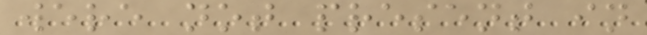were not present in
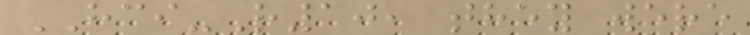HCI-R10, they were
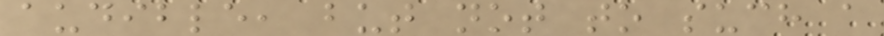audible, but not to such a
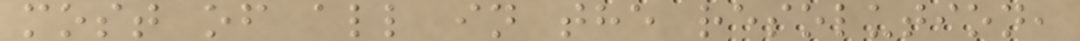most of all in the resolution,
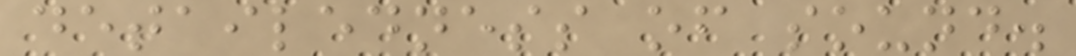detailedness of sound.
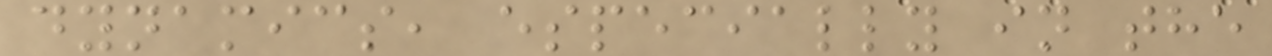dynamics, especially in the
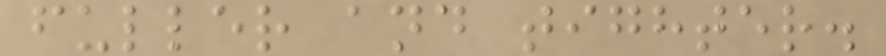fuller and tighter.
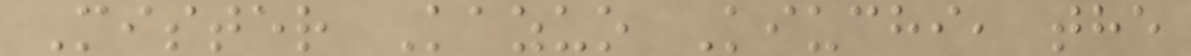Mister Kazuo Kiuchi, the
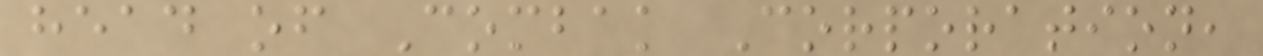head of Combak Corporation,
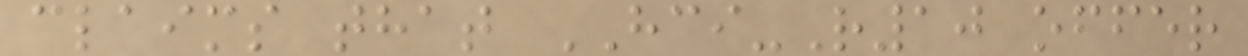claims that HCI-R10 offer
